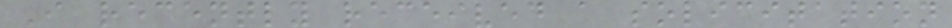I recently received a solicitation
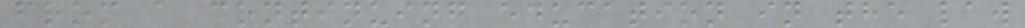from a continuing education in the law
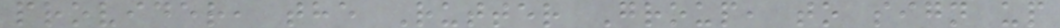provider, the Rutter Group, to sign up
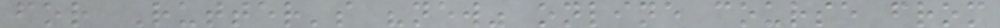for Rutter's "new" online course from
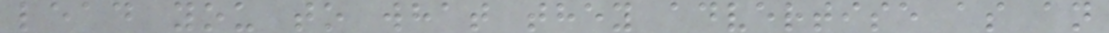lead you to what they advertise as an
